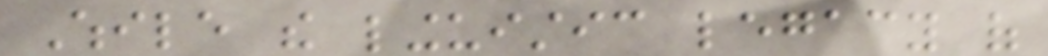While the linguistic legacy of
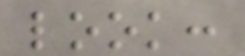look:
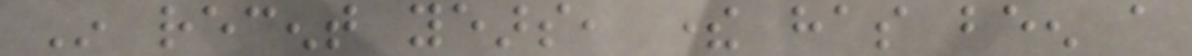In recent years, there has been a
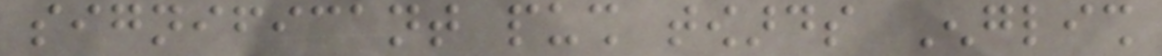significant push towards English
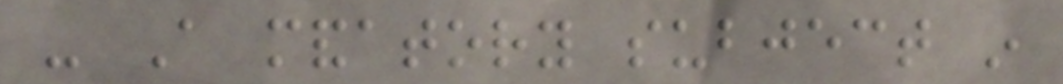- A mandatory subject in
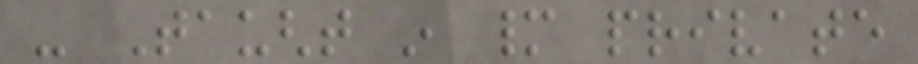- Taught in many private
